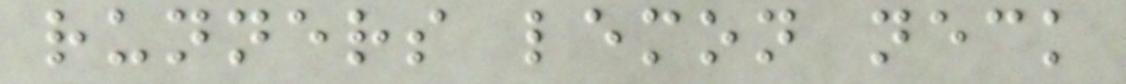runners lemon neck
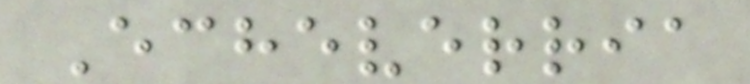Echeverria
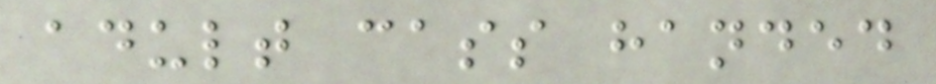adult cass handed
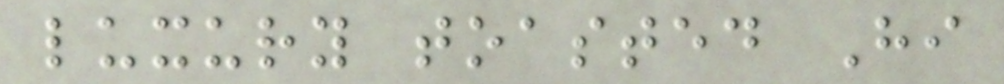luxury toasted Hi
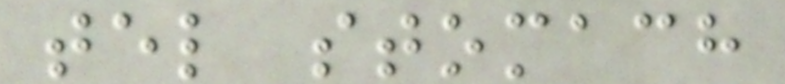tel stomach
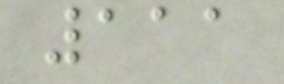111
